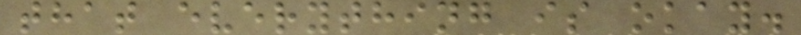that everything is okay.
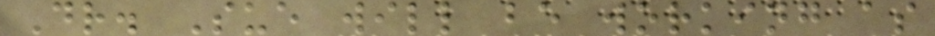Dr. Sue will be working as
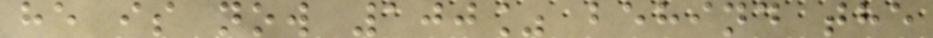he is now 100% behind the
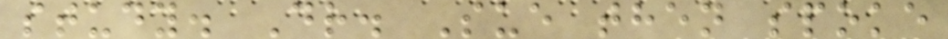study. Dr. Sue then spoke
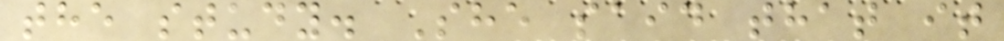the study. She said that it
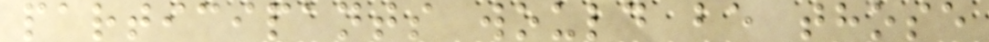participants would be those
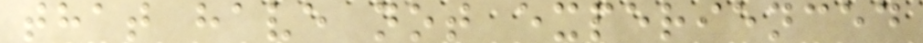that have not experienced
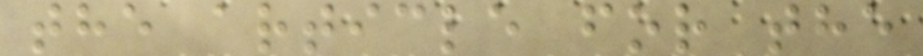the article for the
